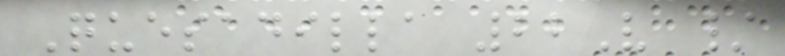Quesadilla 22V /
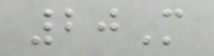20M
